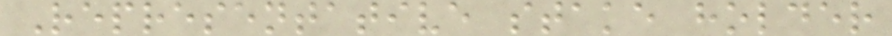Representative stake holder
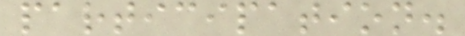participation.
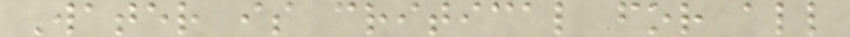Water is critical for all
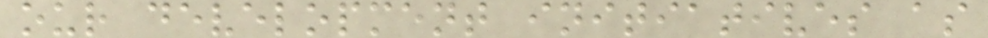our development initiatives as
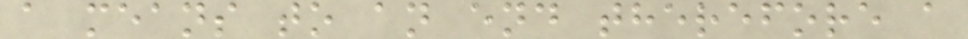a means to an end therefore a
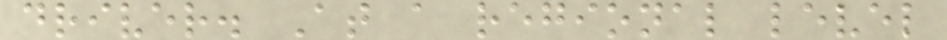driver. At a regional level
